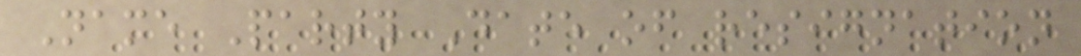Name Party Date of resignation
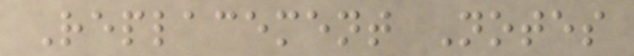Replacement Notes
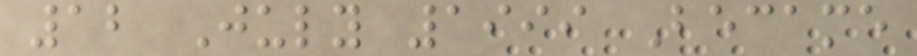12 July 1999 Became
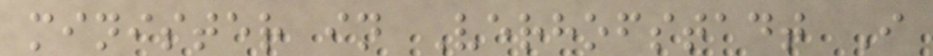minister in Verhofstadt I
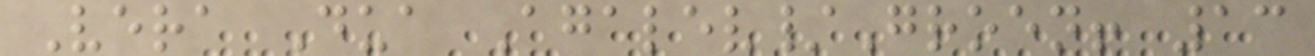Vera Dua Agalev/Groen! 13
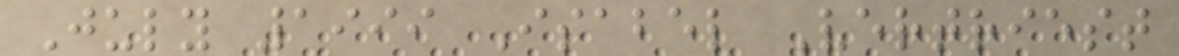July 1999 Isabel Vertriest
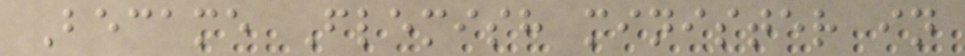Became Flemish minister in
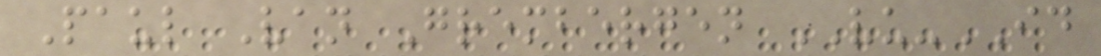Paul Van Grembergen VU-ID
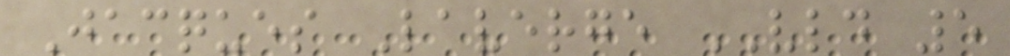Jacques Laverge VLD 5
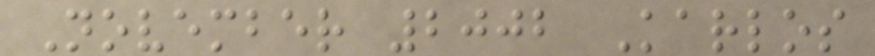November 2002 Karlos
